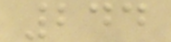244
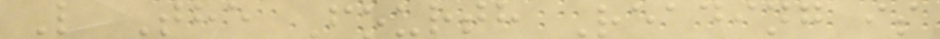L The Fourth Reading is
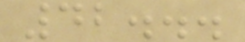42...
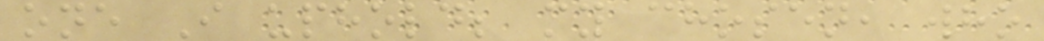one I uphold; my chosen, who
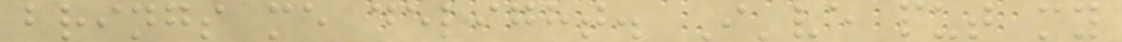brings me delight. I've put my
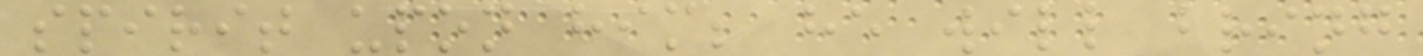spirit upon him; he will bring
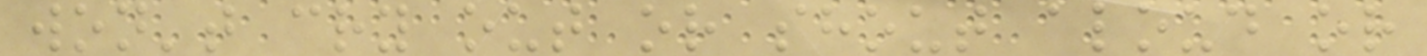won't cry out or shout aloud or
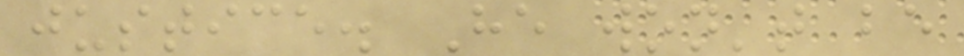justice. He won't be
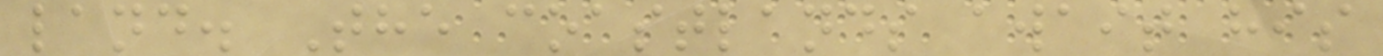land. The coastlands await his
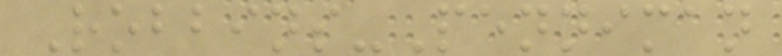Robbins-Penniman
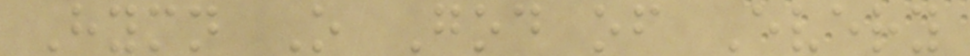Hymn O God of Every
